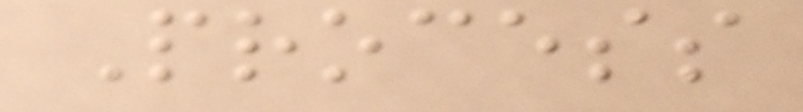Process
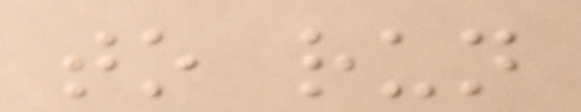to run
